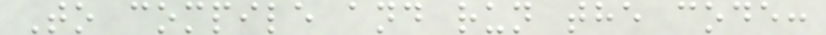To compile and run the code:
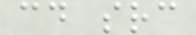cd src
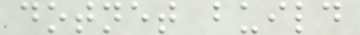dotnet build
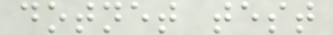dotnet test
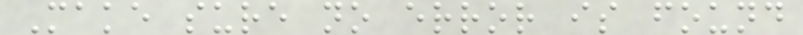Make sure no error is found
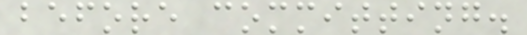before committing.
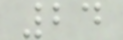24
